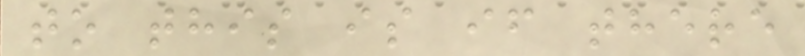to this is if there
